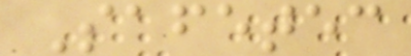Safetec
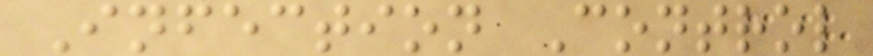Infection Control
